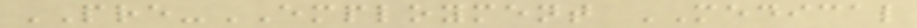PRE-EMPLOYMENT MEDICAL
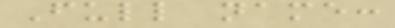Full name:
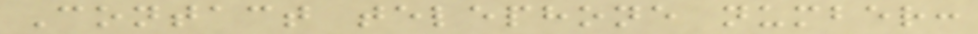Contact telephone number:
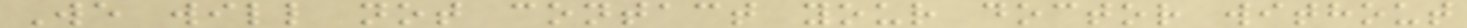We will not contact your doctor without
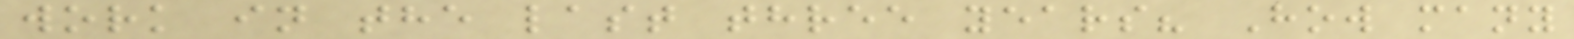work in the last three years? How many
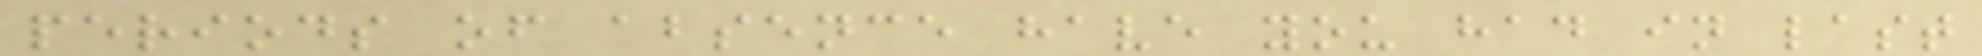periods of absence have you had in last
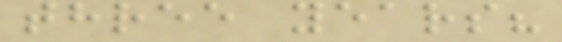three years?
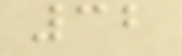32
